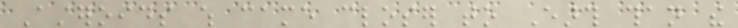Asteroids which came closer to Earth than the
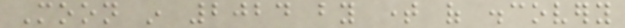Moon in 2024 by time of discovery
